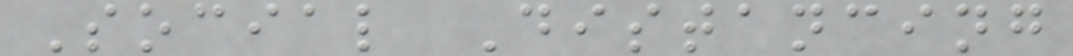Social Distancing
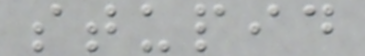stupid
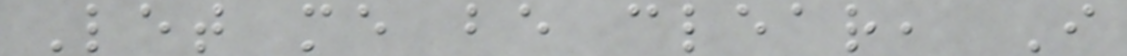Let me be clear, I
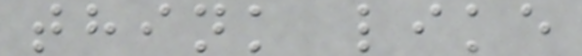think like
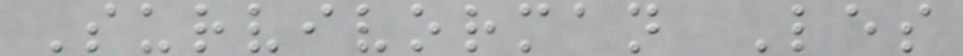Survivorman Les
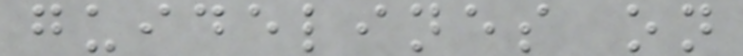guidelines on
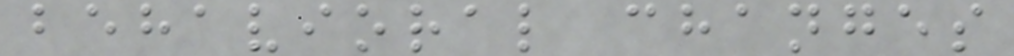behavioral changes
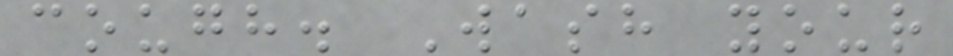cough. Wash your
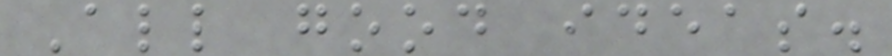All good ideas.
